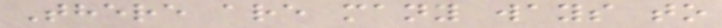There are many ways to
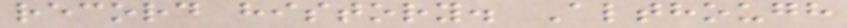record history. Although
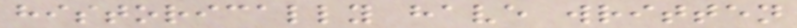historically have written
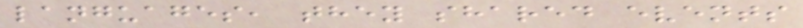languages, they shared events
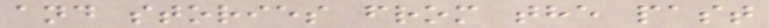and stories from the past
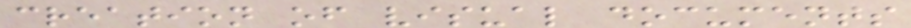creation of visual documents
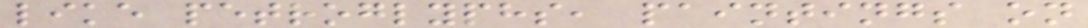like petroglyphs, paintings on
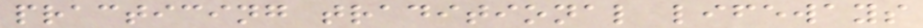practicing traditional lifeways
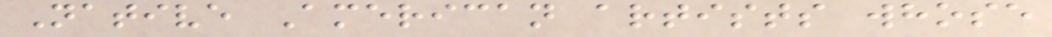Native American artists whose
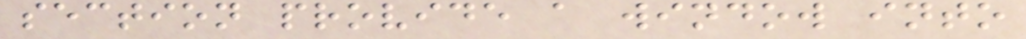section provide a window into
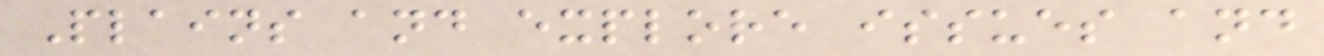Plains and explore issues and
